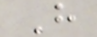H
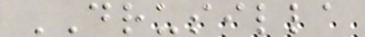DRUSILLA
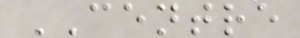CENTRE
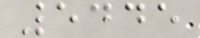5445
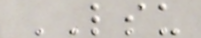LSU
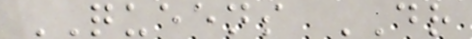QUEENS DR
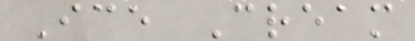Ice Cream
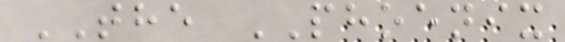THE PHOENIX
